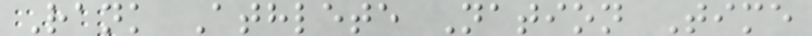Rank Athlete Nation Time
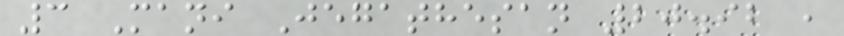3 Mani Jegathesan 20.92 ,
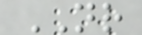NR
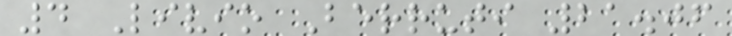4 Livio Berruti 21.06
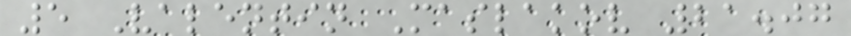5 Valentin Maslakov 21.07
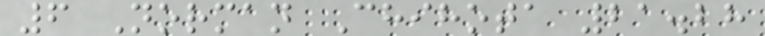6 Norman Chihota 21.28
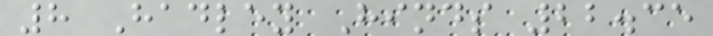8 Hadley Hinds 22.35
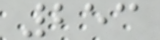253
